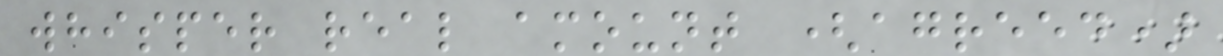whisper real amount (agreed)
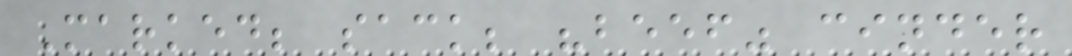Marked; sack; "beef" cinder
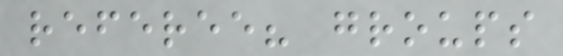referee? groups
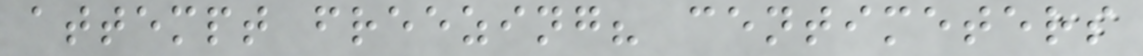attempt freezing? centimeters
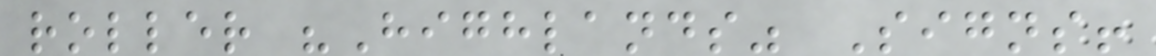roller "Highlands" Signs!
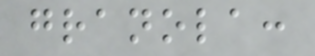granola:
